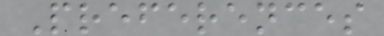Preferences
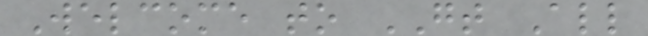Welcome to GT All
